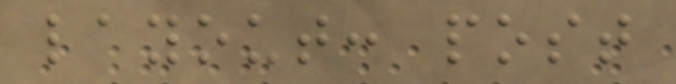layout: post
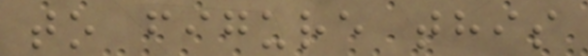to figure this
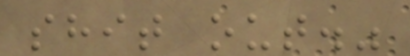shit out."
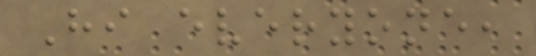Hi everyone,
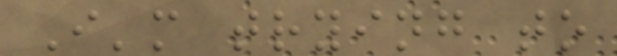I'm trying to
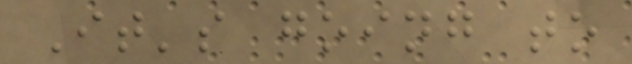It's going to
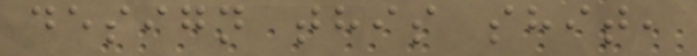design this shit,
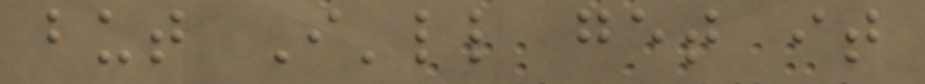but I'll get it
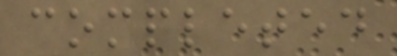completed
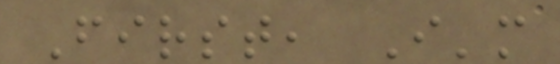First, I'm
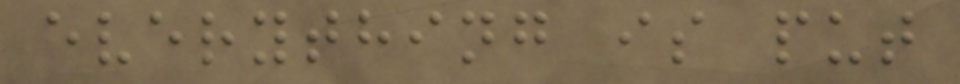everything is put
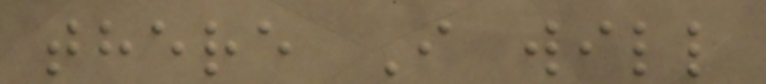there I will
